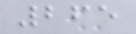265
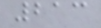213
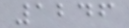1246
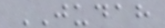JUDAH
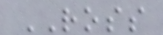ROSS
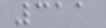311
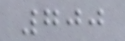700
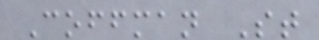Coffman St
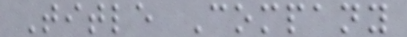Title Company
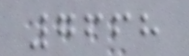7668
